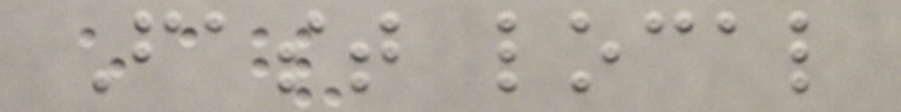Fast local
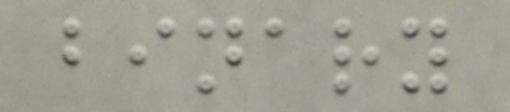binary
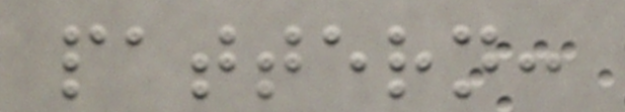pattern:
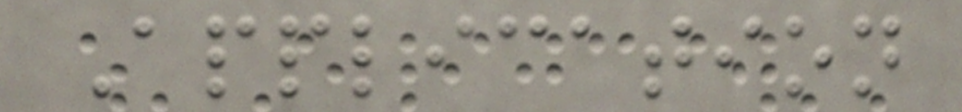Application
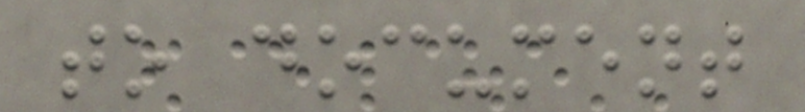to document
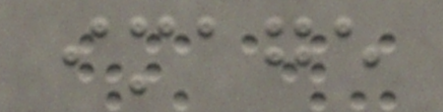image
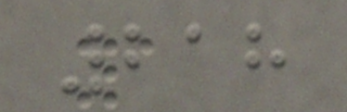218
